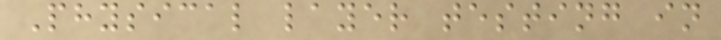Physical layer testing in
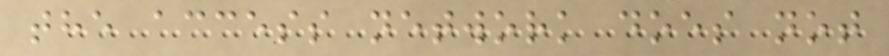the access network does not
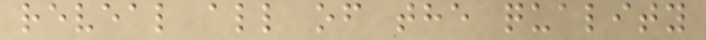reveal all of the quality
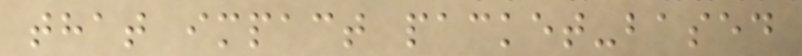that impact packet-based
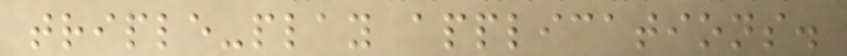triple-play applications.
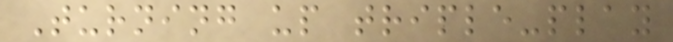Turning up triple-play
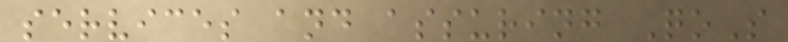services and assuring QoS
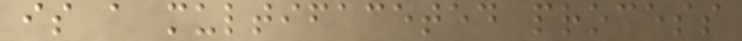is a multifaceted process
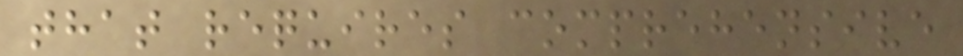that requires comprehensive
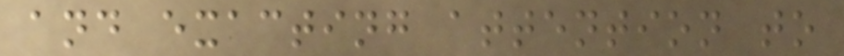and exacting attention to
